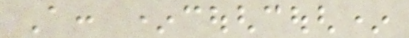A: *coughcough*
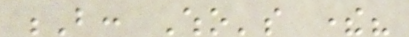B: Who's there?
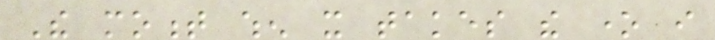The moment when it takes the one i
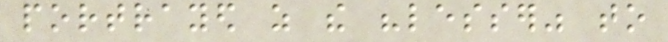portrayed as the "lesser" to
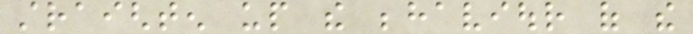straighten up the behaviour of the
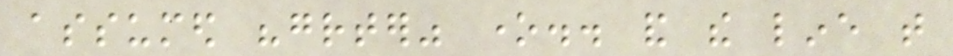assumed "greater" one.. and the line that
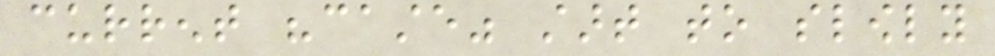current "caste" start to slowly
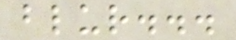blur...
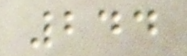244
